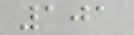101
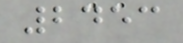2453
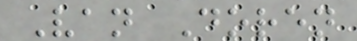Van Doren
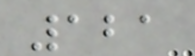121
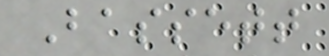Bassett
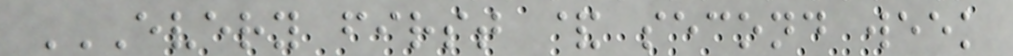EVERY FIRST & SECOND WEEK
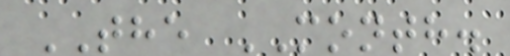THE MONTH.
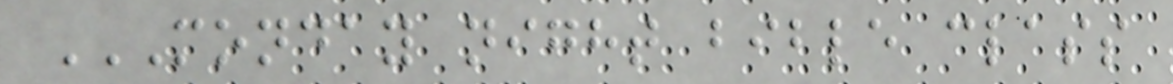MONDAY NIGHT BIBLE CLASS
